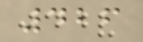426
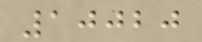10020
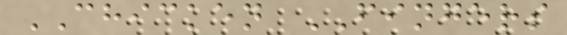CHICKEN FINGERS
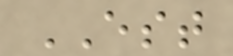EST
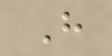H
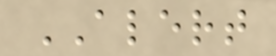ALERT
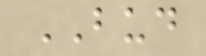BUD
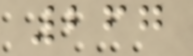267
